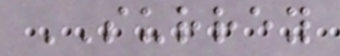SURREY
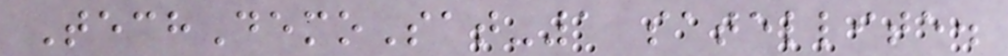TechDemoSat-1 satellite.
